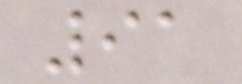91
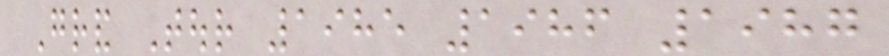Grand Tour 1985 1986 1987
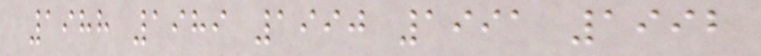1988 1989 1990 1991 1992
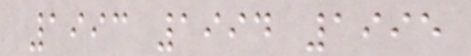1993 1994 1995
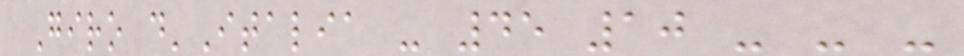Giro d'Italia - 45 10 - - -
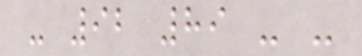- 92 89 - -
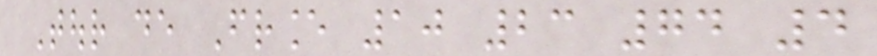Tour de France 10 23 74 4
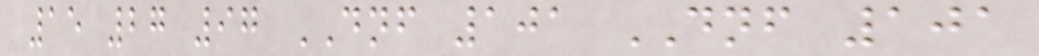15 27 97 DNF 101 DNF 101
